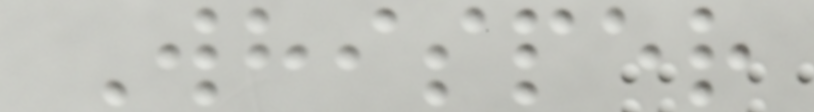Whisper
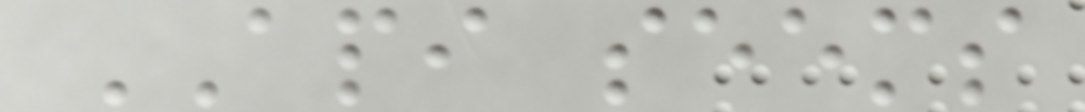API seems
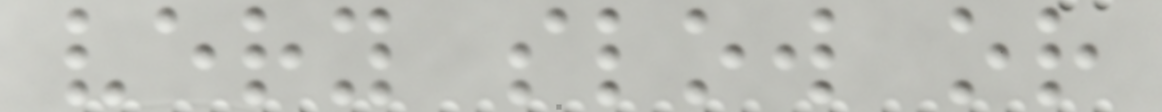very slow or
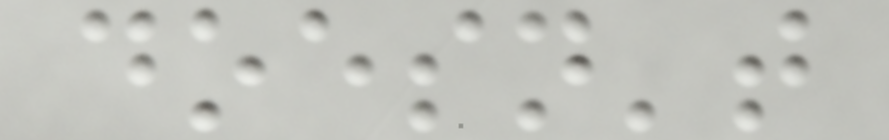doesn't
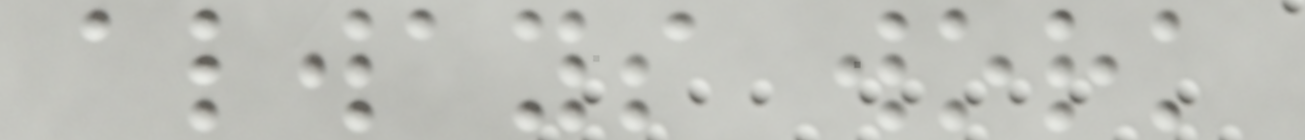always work
